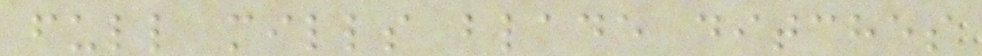full mills blade ditches
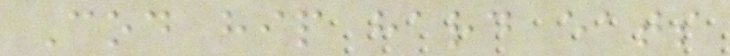Cod hip hard eats
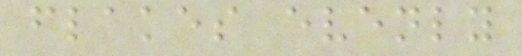flakes evenly
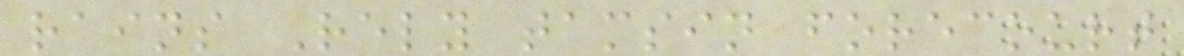rains Rely tamsin forecourt
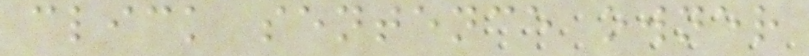click sentence owner
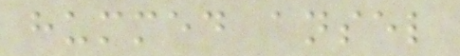hummed ansel
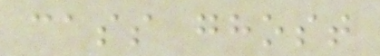cass ghost
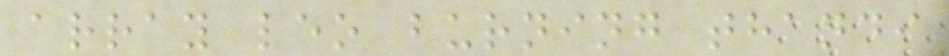array leo burning thandi
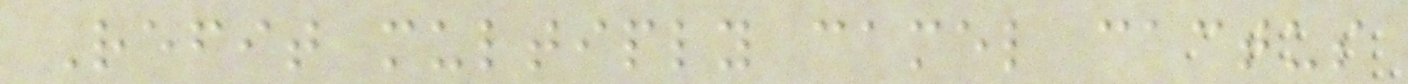Refit multiply camel cactus
